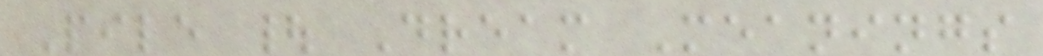Pile | Dream Meanings
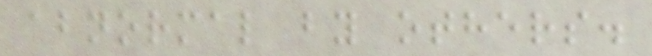abnormal by others.
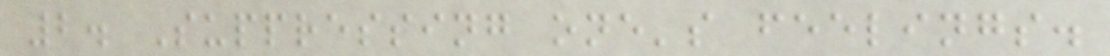2. Suppressing one's feelings.
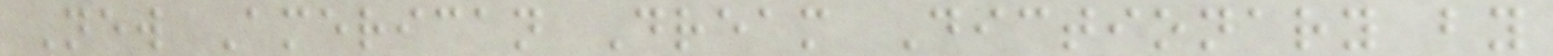New American Dream Dictionary by
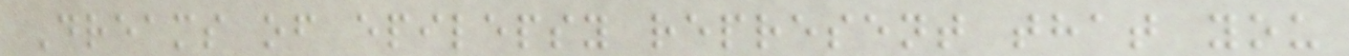Dreams of epilepsy represent that you
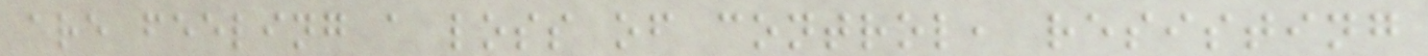are feeling a loss of control, resisting
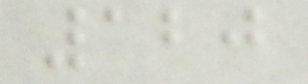120
